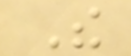The
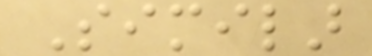Similar
